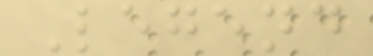Legend
